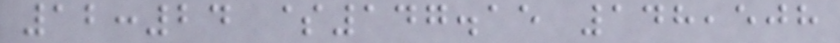12:24 $147.15 148,508
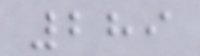289
